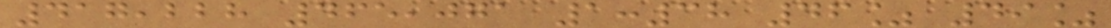417,228 465,071 1:38 46% 49%
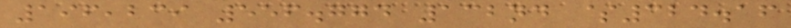196,239 556.774 132nd $324.16
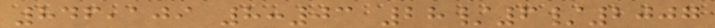846,109 8:03 28/6/2007
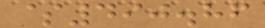$490.86
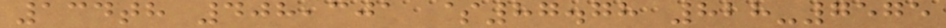134th 408,301 $87.78 828-7575
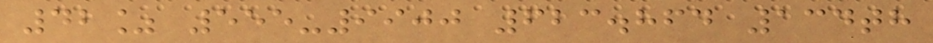42% 555-9900 623.864 134th
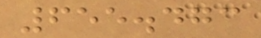655.473
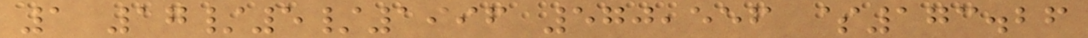1 17/5/1996 570,556 $173.26
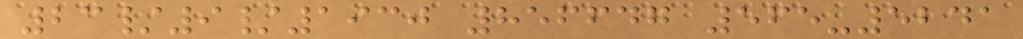23/9/1930 856647 565-5241
